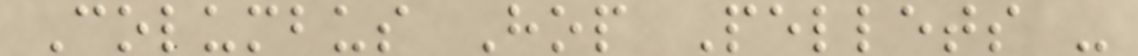Columbus Hop Pellets -
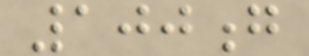100g
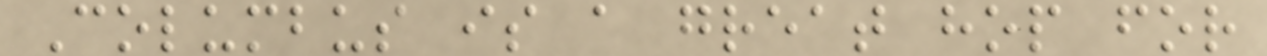Columbus is a great hop for
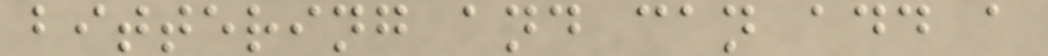bittering and can add a
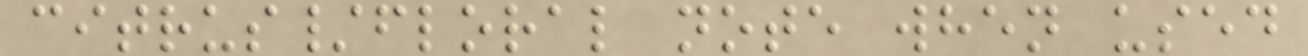citrus/floral note when used
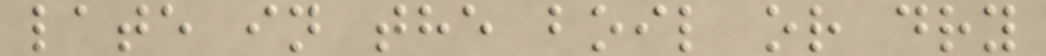late in the boil or dry
